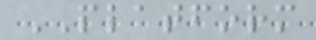PLATFORM
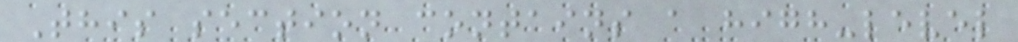This section contains a high-level
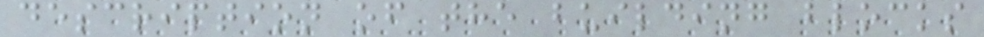description of the building blocks
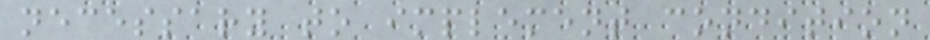necessary to implement condition
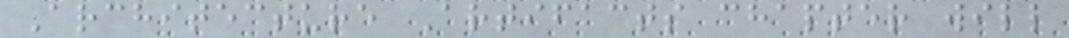Architecture Artifacts chapter will
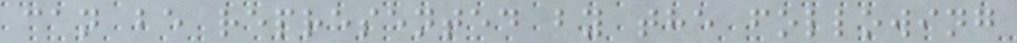can be represented by the following
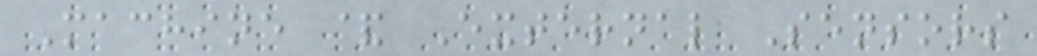Machine & External Sensors
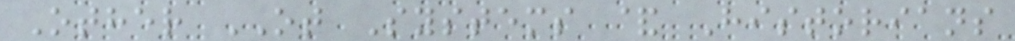Other OT Systems & Historians
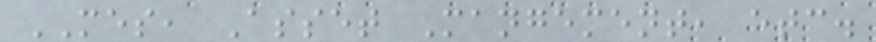MES, Asset Mangement, etc.
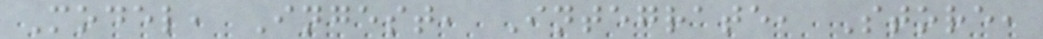Model, Ingest, Integrate, Store,
